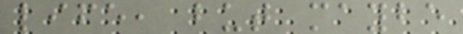life, but maybe
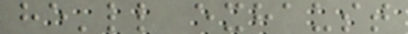he'll exhaust
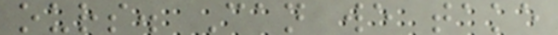ours. Can we take
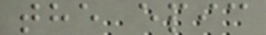the epic
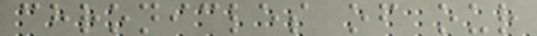chronicles of our
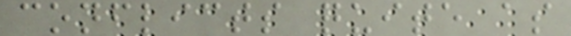conflicts quite as
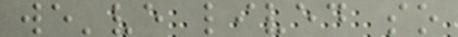we've lived so
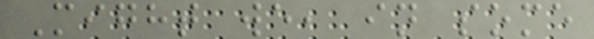Might we, in some
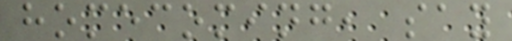homecoming, say
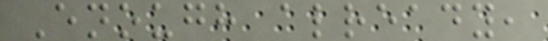Enough already,
